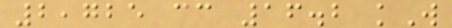2,725 cc 16.2 kW
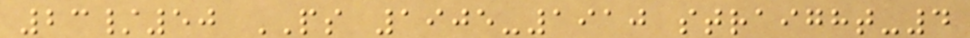23/50 PS 1905-1910 straight-4
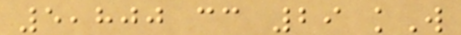5,800 cc 29 kW
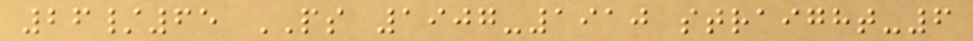26/65 PS 1907-1910 straight-6
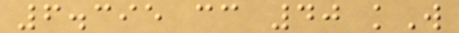6.395 cc 40 kW
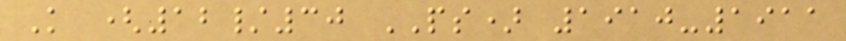K (12/30 PS) 1910-1911
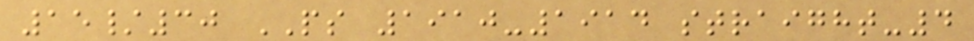15/30 PS 1910-1914 straight-4
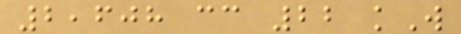2,608 cc 22 kW
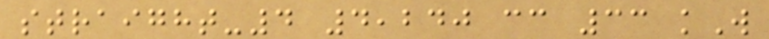straight-4 4,240 cc 33 kW
